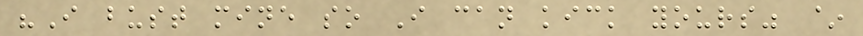"I bust mine so I can kick yours" ~
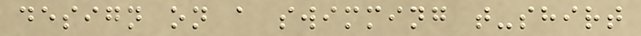design on a swimming t-shirt
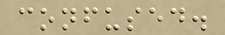confused.
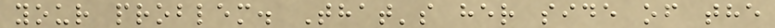your problem. That's her side of the
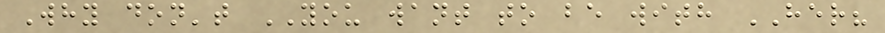Why don't YOU want to be with HER?
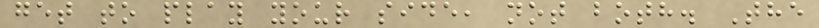get to play your side, not both. The
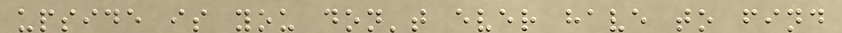upside is you don't ever have to find
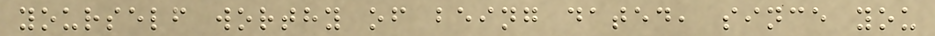yourself worthy of being dated, since you
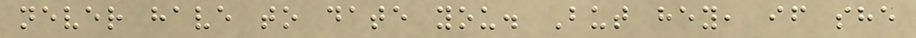never have to date you. But hey, if she
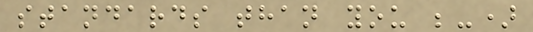standards than you ;-)
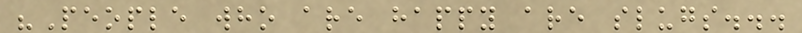"People who are happy are slugs...
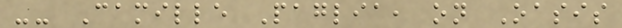-- Camille Paglia, on Oasis
